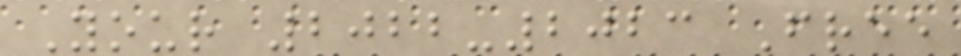Your 2022-2023 Free
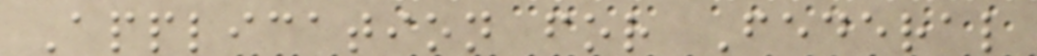Application for Federal
